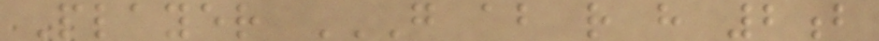Player G AB R H 2B
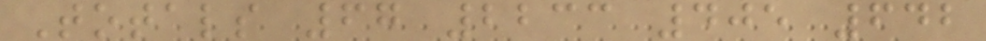Totals 67 2233 405 642
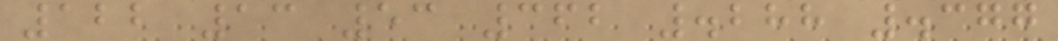122 13 53 362 .288 .377
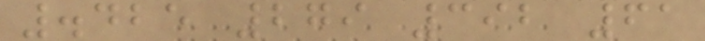.425 279 392 61
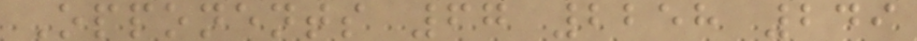Opponents 67 2258 249
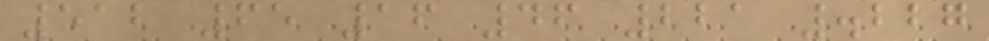512 65 16 46 221 .227
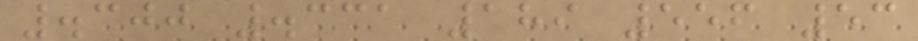.300 .331 189 556 53
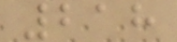218
